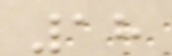18
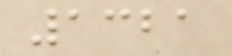1321
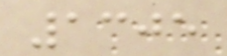1305
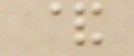&
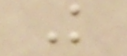K
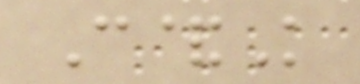C&K
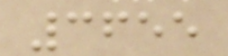3655
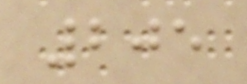205
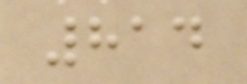814
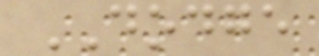DODGE
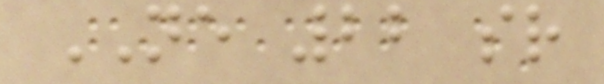NE 22 sr
